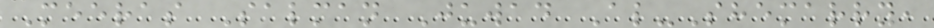Meeras Salman Juwad Al-Shemarry,
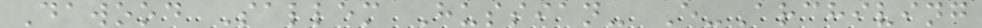Dawood Sallem Hussian- E-Archiving
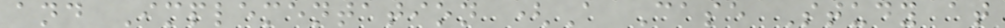and Implementation (A Case Study at
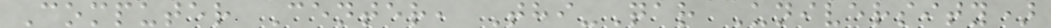Computer Center, Thi-Qar University)
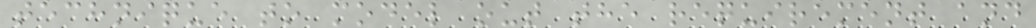technique to model out the requirement and
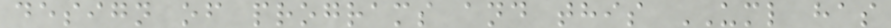design of programs and this UML has
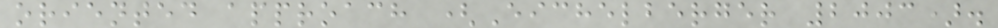oriented approach (Eichelberger 2003).
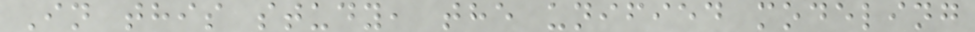In this study, the unified modeling
